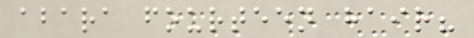abara fourteen hair?
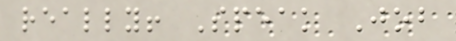really! Speak Job
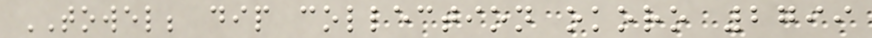TOWEL; dip collection okoro 2799
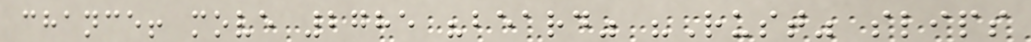chance! move 2785 "beard" "Rust" slips
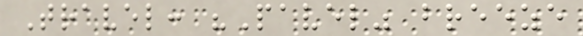Travel: "Pavel" breeze
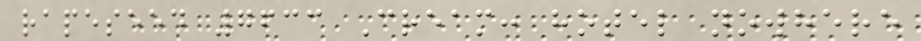rapeseed 7633 Cream: hotel nowhere
